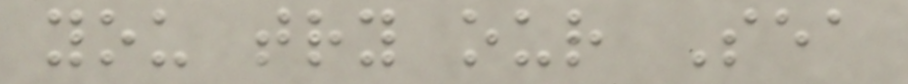you try our Sea
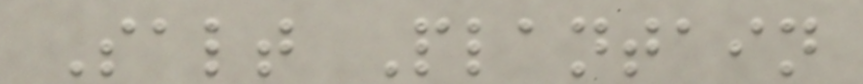Salt Plantain
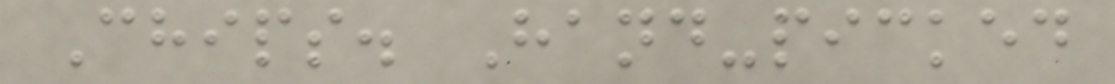Chips. Hand-picked
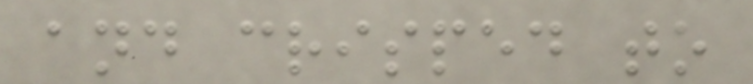and crisped to
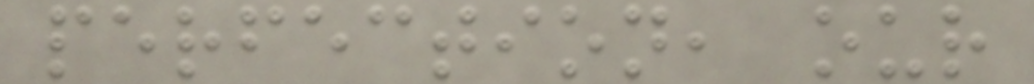perfection, our
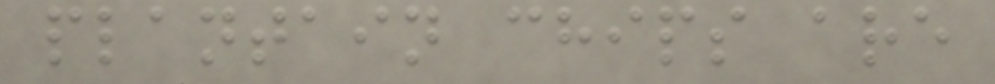plantain chips are
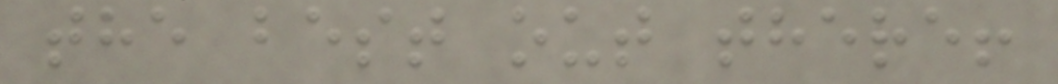the best out there!
